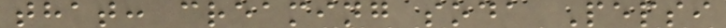that: creaming soda Pepsi
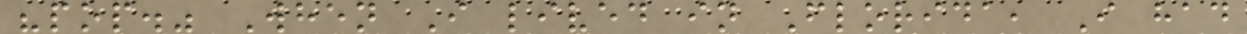"pop." When I lived in Florida, I had
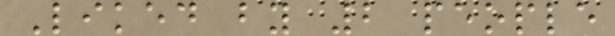Liked by 2 people
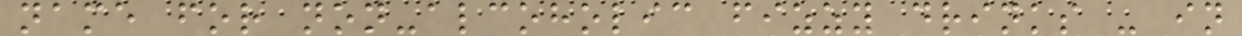name for non-alcoholic fizzy drinks - in
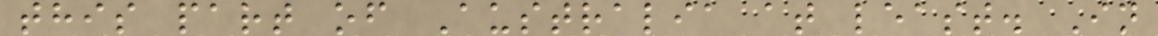this part of Australia at least. In
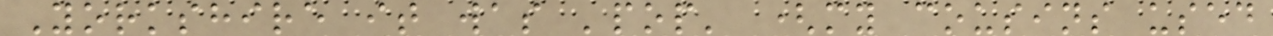Yorkshire it was 'pop' (my cousins used
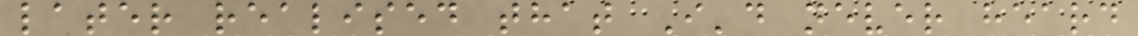later realised that I'd never heard
